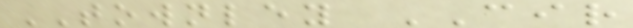TOWNLEY CIR
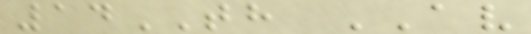14TH AV
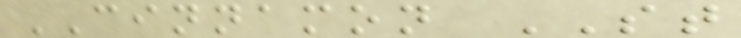CINNAMON ST
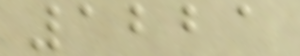1221
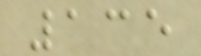135
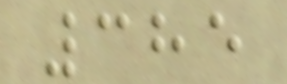385
